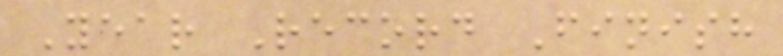Year Record Finish
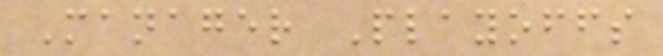Manager Playoffs
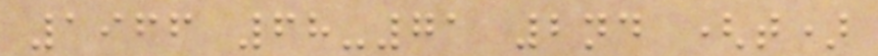1966 68-71 2nd (t)
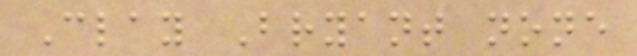Clay Bryant none
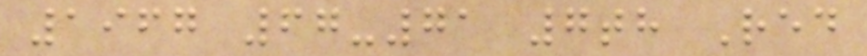1967 67-71 7th Red
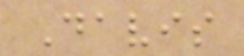Davis
